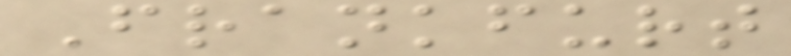Frankfurt
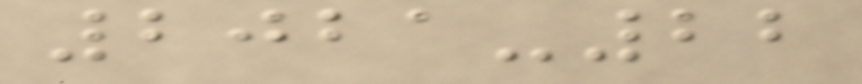2021-22
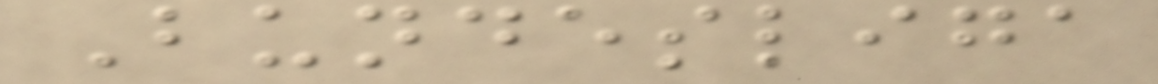Bundesliga
